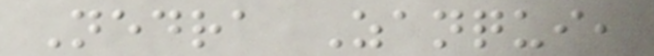Nedra Zanqui,
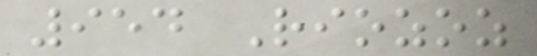954 Riozoz
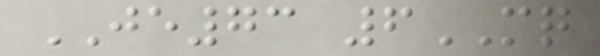JE73 6MQ
